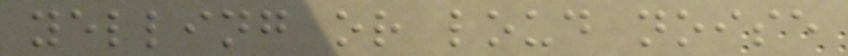yelling or loud noise
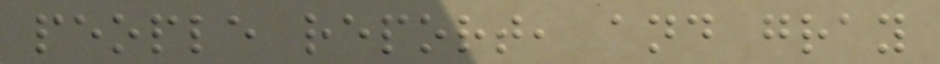people report, and gray
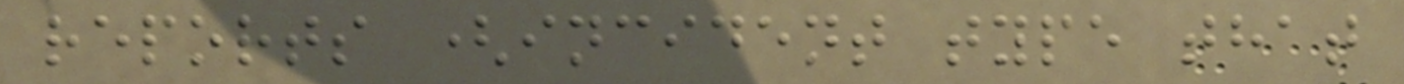reports (incident type that
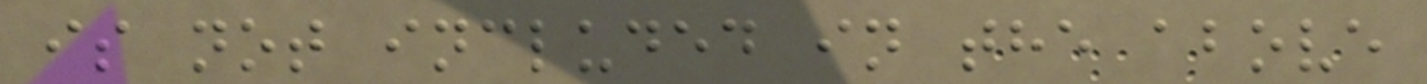is not included in the above
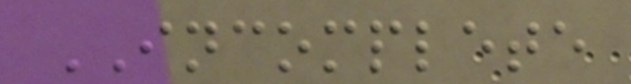INCOMPLETE
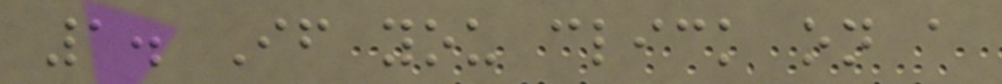1. If you click on a
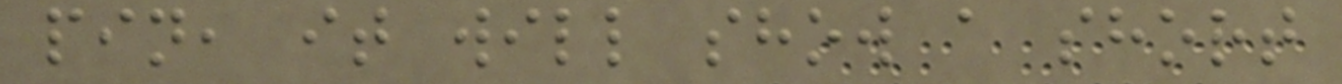pin, it will show a short
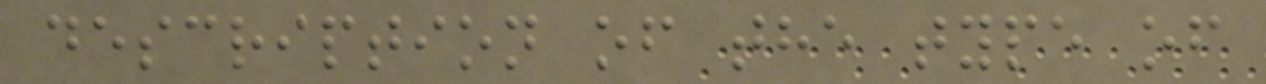description of the type of
